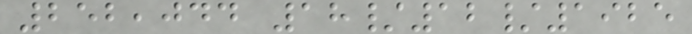252,044 18/12/1925
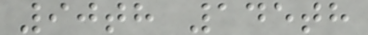90th 145th
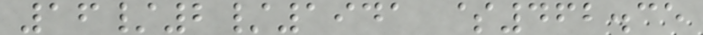16/2/1941 $462.35
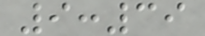9:39
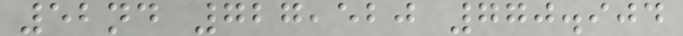52nd 727,520 770.904
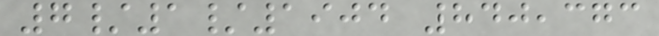7/1/1904 840,373
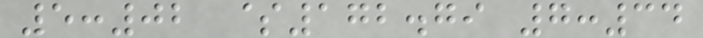5:02 $172.79 7:34
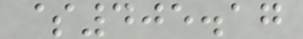$405.17
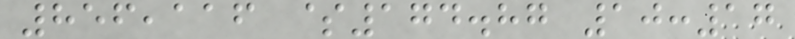856,116 $174.87 10:17
